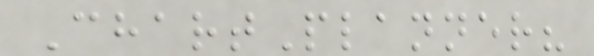ChartPlanner?
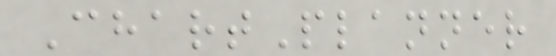ChartPlanner
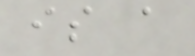is a
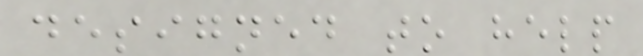designed to help
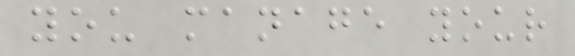you manage your
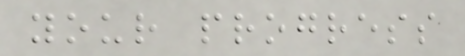your progress
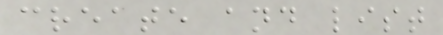create and list
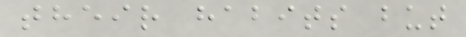their habits but
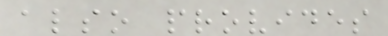also provides
